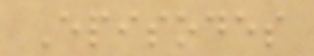Episodes
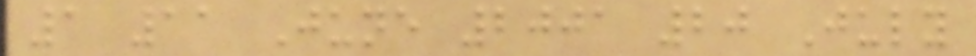1 11 June 2001 20 July
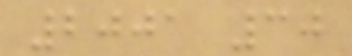2001 30
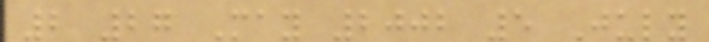2 27 May 2002 5 July
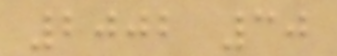2002 30
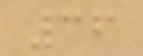36
